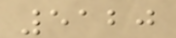5120
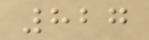827
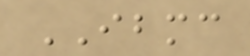IBMC
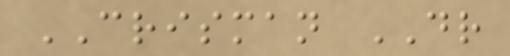CRISMAN DR
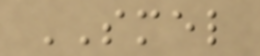SMEL
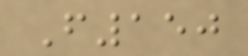F150
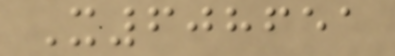X608651
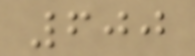600
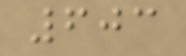603
